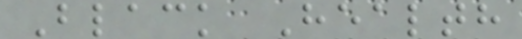Black Health
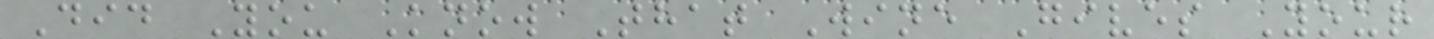Did You Know That Wine Gives Your
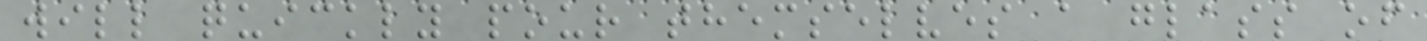will quickly pour themselves a glass of
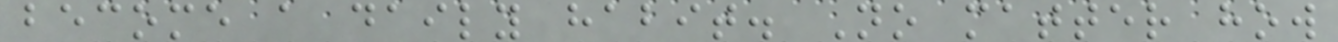become a daily habit. No matter how
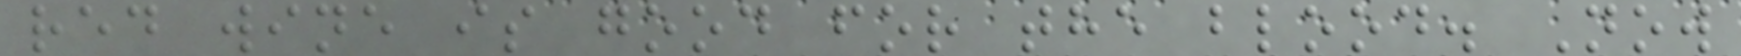red wine is good for the blood. Now
